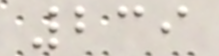239
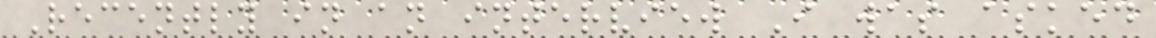Recently in an interview I was asked
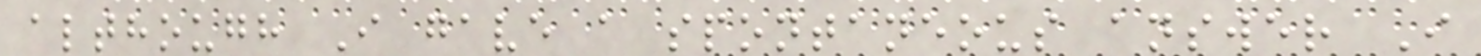although I gave a spontaneous answer I
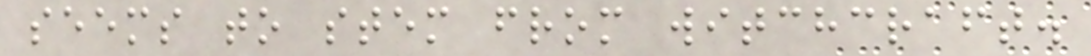seems to stem from witchcraft.
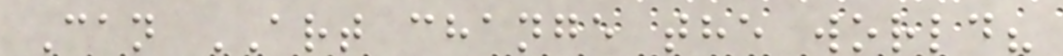Can ART change the world?
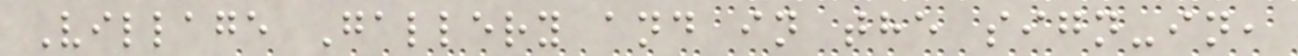Village Gallery and in the sign-in,
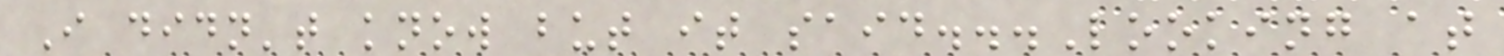I didn't know but it said...Looking at
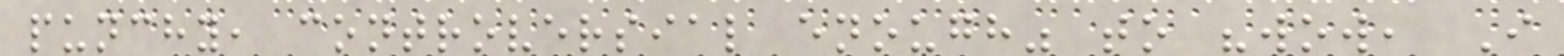punchy, controversial enough" to "wow, I
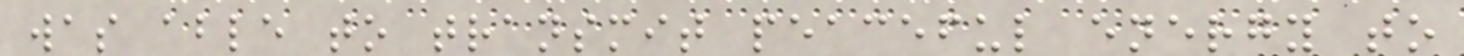was able to transmit peaceful energy to
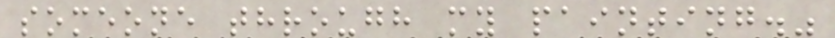someone through my painting."
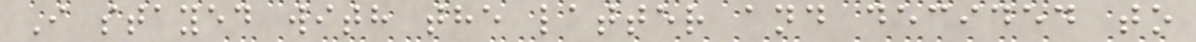I stayed with the latter and decided to
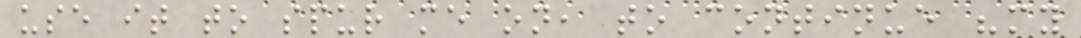use it to spur me on, to continue "my
